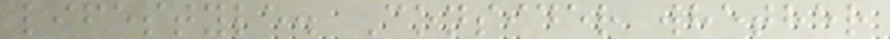lifestyle. Consider whether
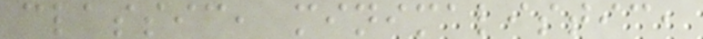classic, minimalistic,
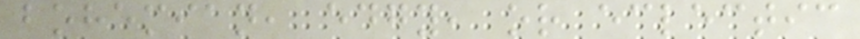bohemian, edgy, or eclectic
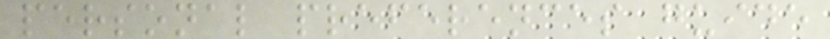personal preferences guide
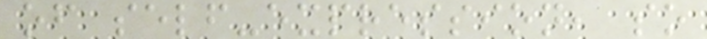of self-expression, so
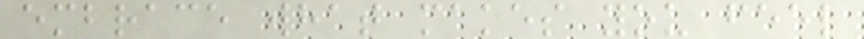embrace what makes you feel
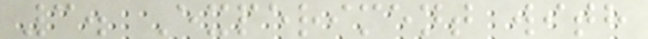3. Experiment with
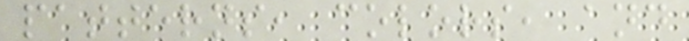patterns, colors, and
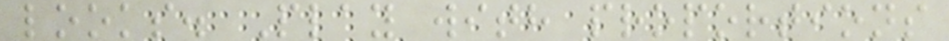looks. Play with proportions
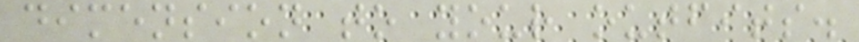dimension to your outfits.
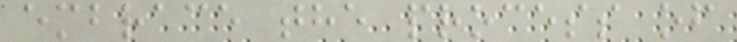embrace the process of
